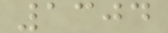1304
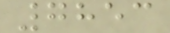7853
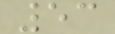53
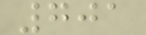701
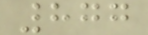877
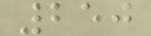250
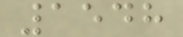1548
